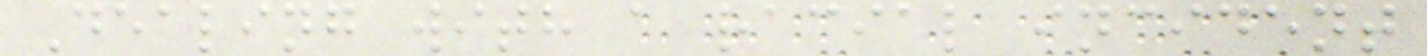Dealing with a racial incident
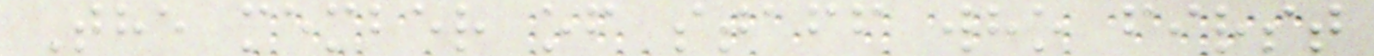The member of staff who first
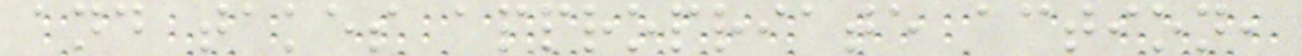and takes appropriate action,
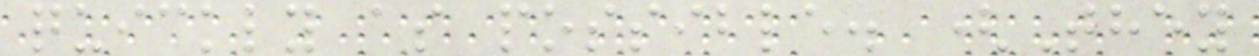quickly as possible. (They
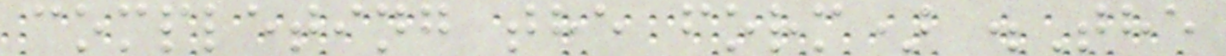completing the form) .The
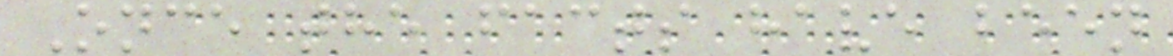Once the facts have been
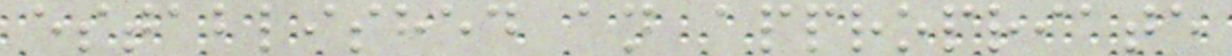established an appropriate
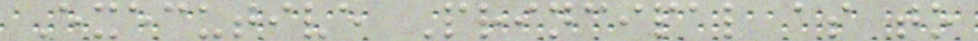Executive Principal as to
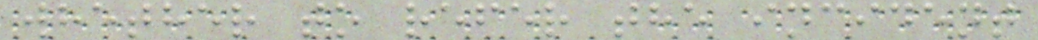whether to refer the incident
